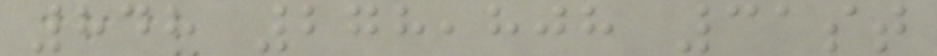848 278,808 31st
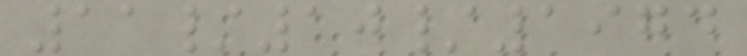11/10/1974
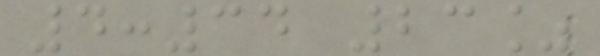4:34 23%
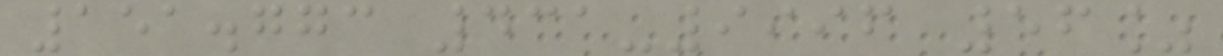151.773 431-9996 56%
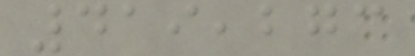419,273
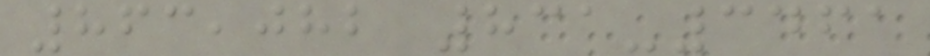863,082 831-3461
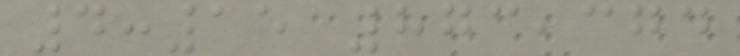4:15 873,374
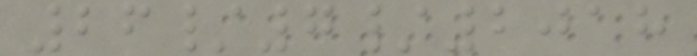26/7/2018
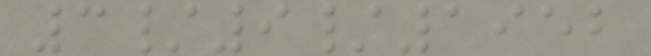3/9/1952
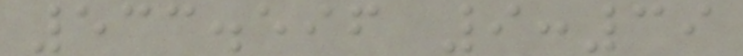533.596 9:39
